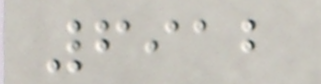6912
